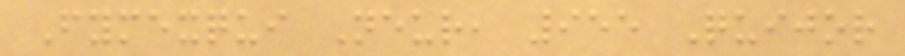Fymexqui Neur, 955 Quijor
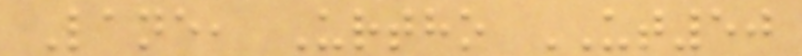Lane, Urtho UT50
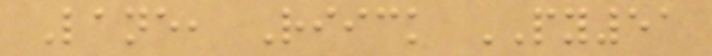Lane, Riick PY51
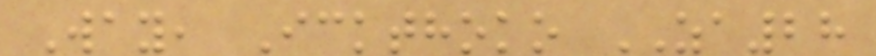Way, Ickthoko ZA28
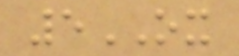5OX
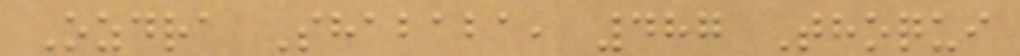Ozdra Shababa, 487 Thoqui
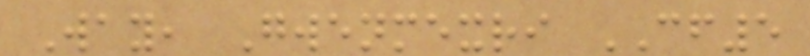Way, Gwenmexri CF5
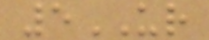5UR
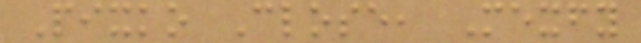Pixko Close, Mexfy
